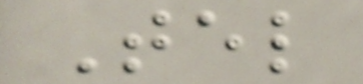Tel
